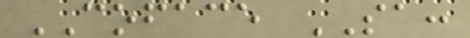COFACE SA:
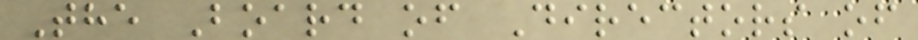The Board of Directors of
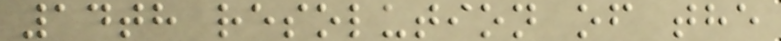14th resolution of the
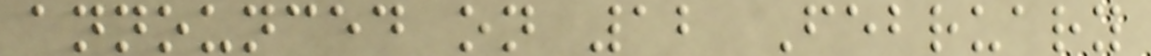announced on 12 February
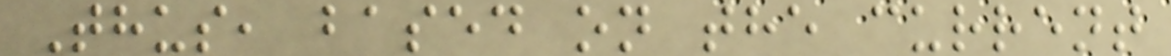Thus, based on the current
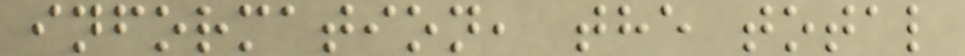information, the total
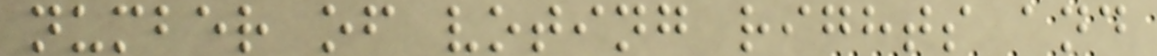number of voting rights and
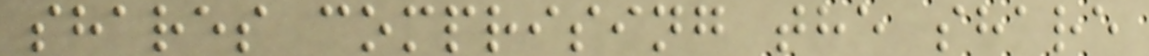shares comprising the share
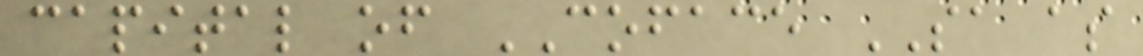capital of COFACE SA as
